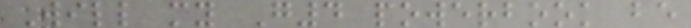Will my G4 powerbook be
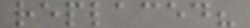replaced?
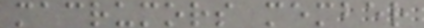macrumors member
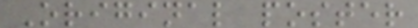Original poster
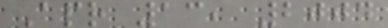Apr 13, 2004
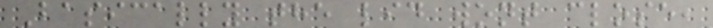Basically the lid wont close,
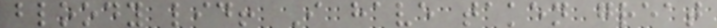bloody lid! I have taken great
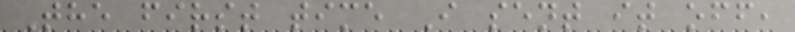The first time I sent it off,
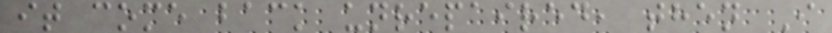it come back unrepaired, then I
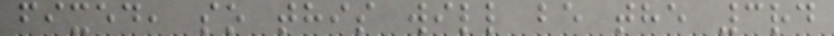fixed, so this will be the 3rd
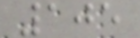105
